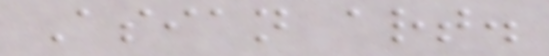Asian art.
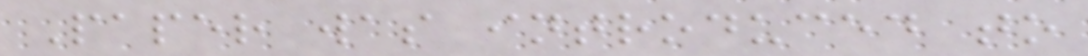Paper was introduced to
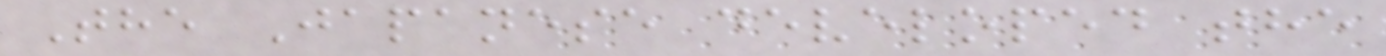The Japanese developed the
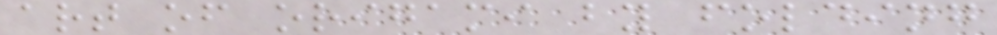art of origami by folding
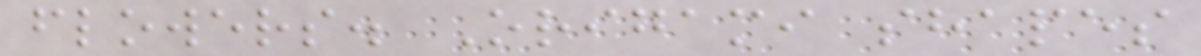flowers. Origami shapes
